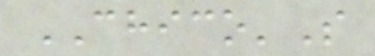CHICO'S
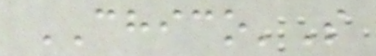CHICO'S
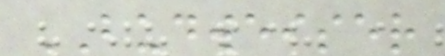BUDWEISER
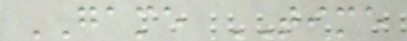GAME TIME
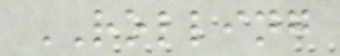ROLLING
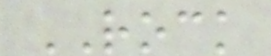ROCK
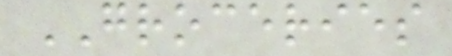GROCERIES
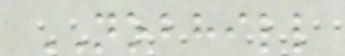NOBHILL
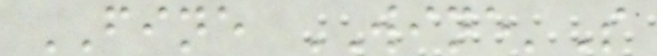FINE WINE'S
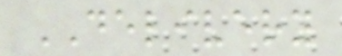DELIVERY
